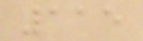115
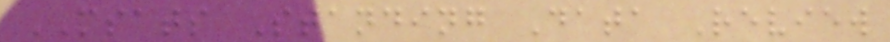MSATS Standing Data Review
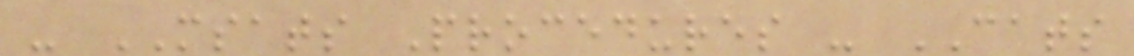- MSATS Procedures - CATS
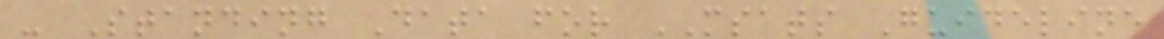- Standing Data for MSATS Guideline
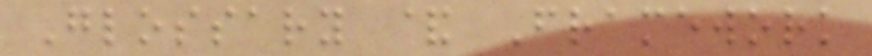Glossary & Framework
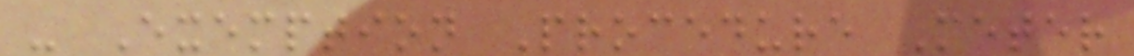- Exemption Procedure Meter
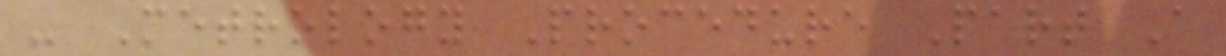- Metrology Procedure Part A
